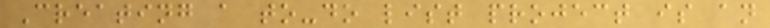Creating a to-do list project is an
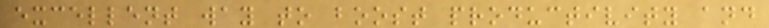excellent way to boost productivity and
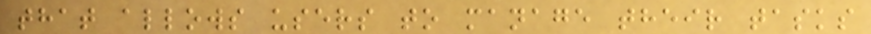that allows users to manage their tasks
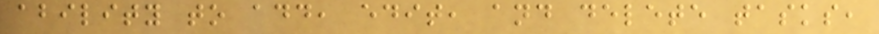ability to add, edit, and delete tasks,
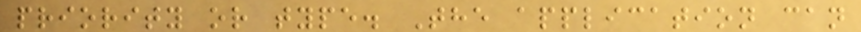priority or type. The application can
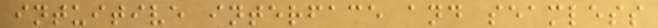intuitive interface and seamless
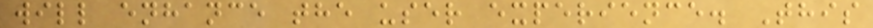will enhance the user experience. This
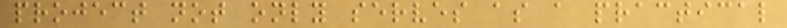project not only serves as a practical
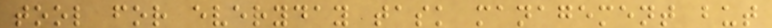tool for everyday task management but
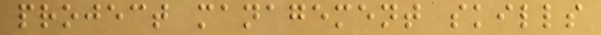project management skills
